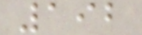192
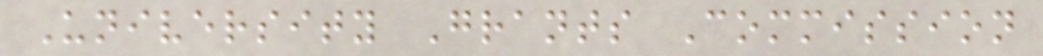University Grants Commission
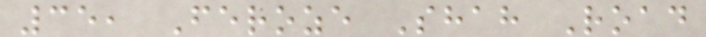35, Feroze Shah Road
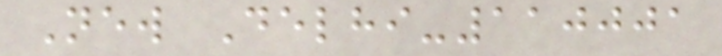New Delhi-110001
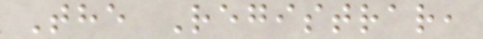The Registrar,
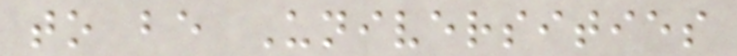to be Universities
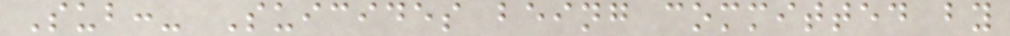Sub:- Suicides being committed by
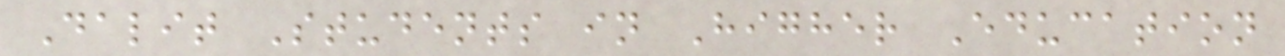Dalit Students in Higher Education
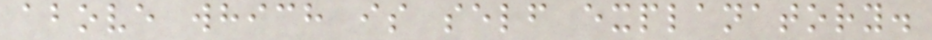above which is self explanatory.
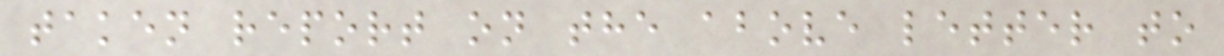taken report on the above letter to
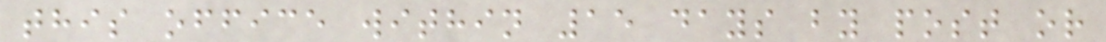this office within 15 days by post or
